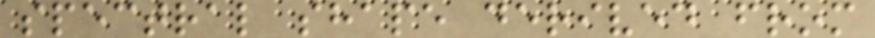spectral shape derived from
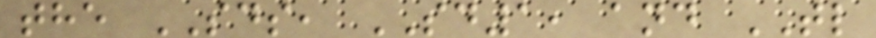the SDS, SD1, and TL
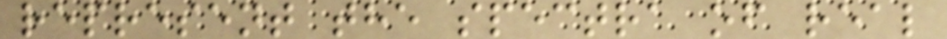represent the spectra of real
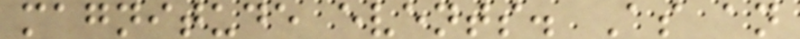magnitude events. As an
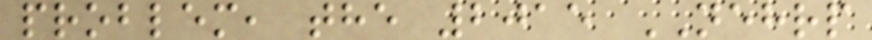problem, the 2015 NEHRP
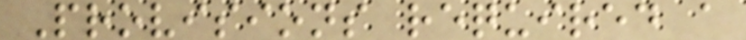Provisions required a
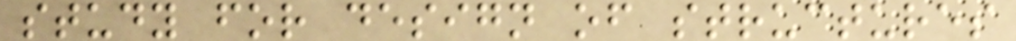study for design of structures
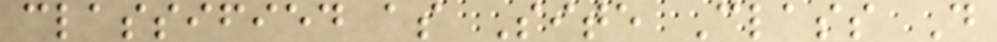classified as Site Class D
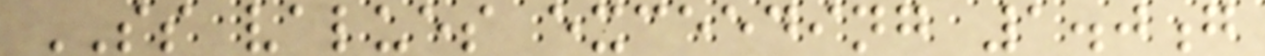SS values exceeding 1.0g
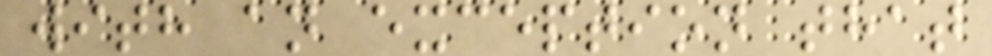with an exception that
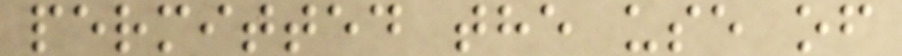permitted the use of
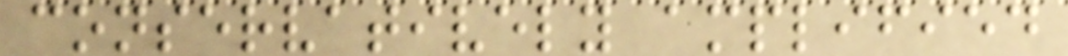conservatively amplified
